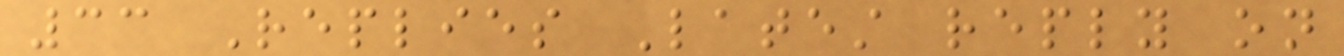33 Replies Latest reply on
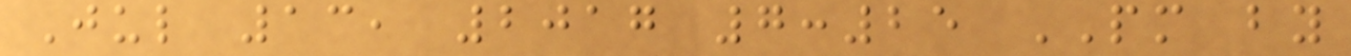Jul 13, 2017 7:25 PM by
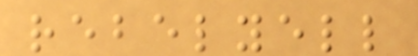rebelyell
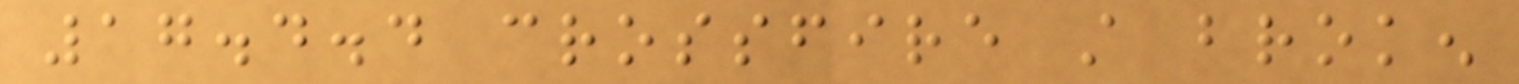17.4.4 crossfire still broken
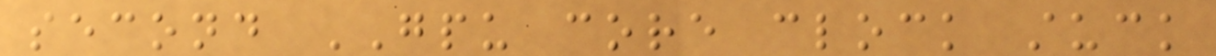second GPU core clock stuck
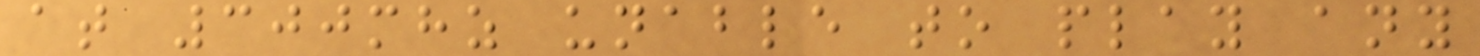at 300mhz unable to play any
